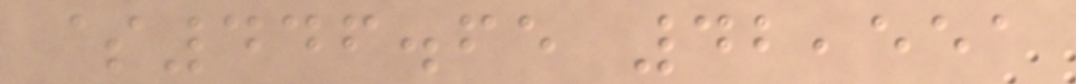$446.65 42,551
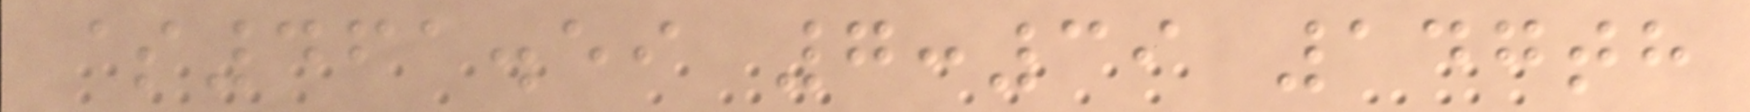$461.59 7:39 147th
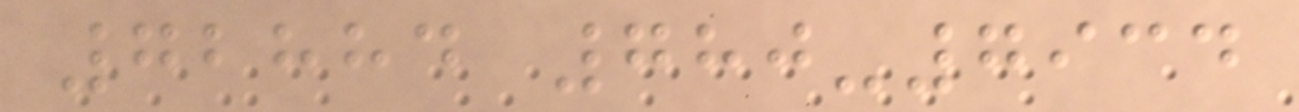72884 780-7934
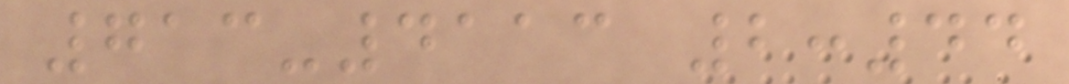713-4113 2:44
